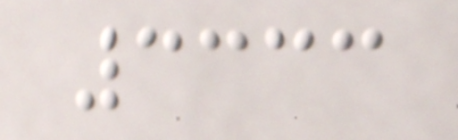3333
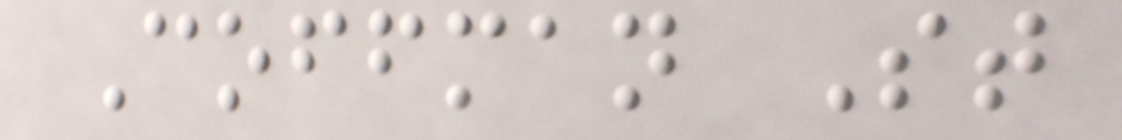Coffman St
